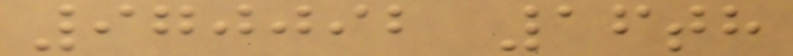970092 16th
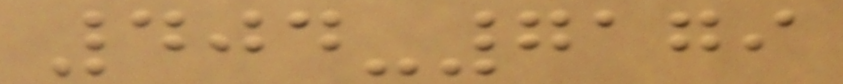404-7179
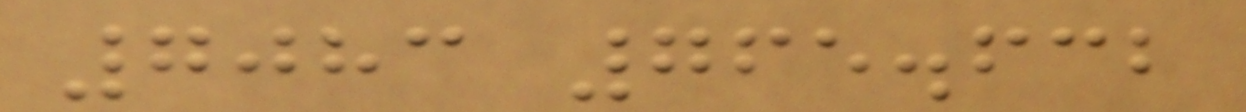7083 765.632
